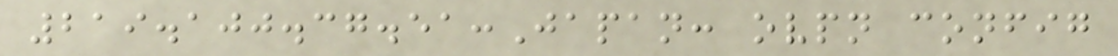219.100.37.51:Japan: ovpn config
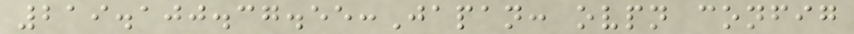219.100.37.55:Japan: ovpn config
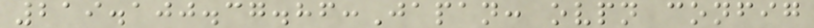219.100.37.86:Japan: ovpn config
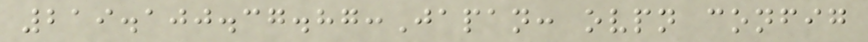219.100.37.87:Japan: ovpn config
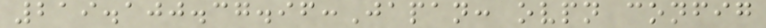219.100.37.96:Japan: ovpn config
